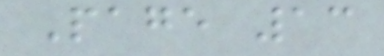Page 13
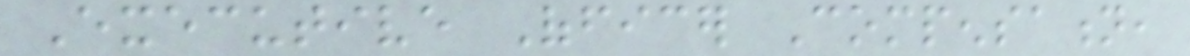Executive Officer Compensation,
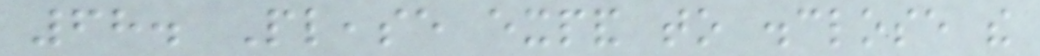68. Please expand to disclose the
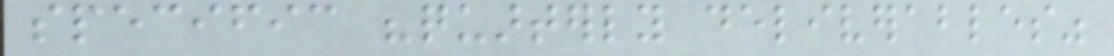specific "quarterly deliverables"
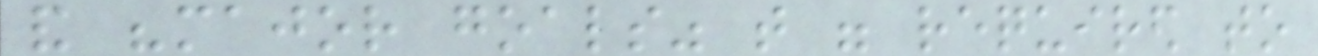and "major goals" that were required to
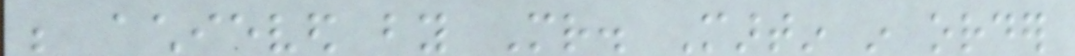be achieved by Mr. Martin in order
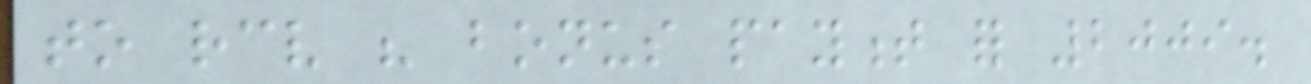to receive his bonus payment for 2009.
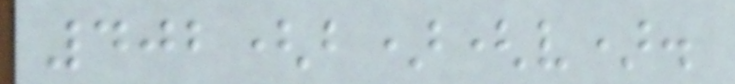402(b)(v).
